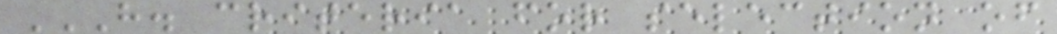H. CRITERIA FOR SELECTION OF
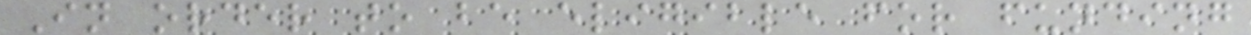In order to be eligible for funding
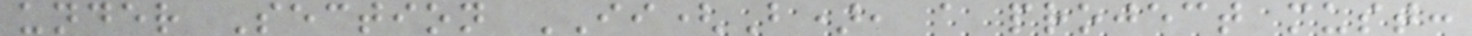under Section II(B), a project must:
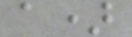a)
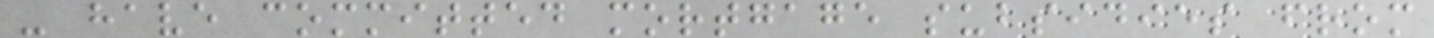- have committed mortgage subsidies from
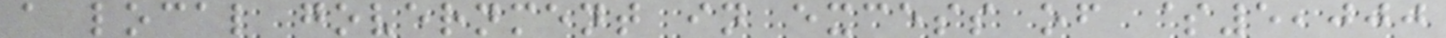a local government in excess of $5,000
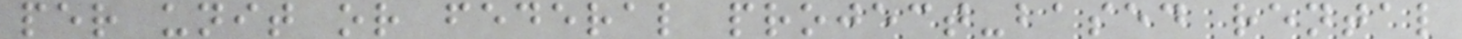per unit or federal project-based rental
